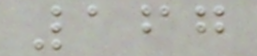167
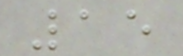15
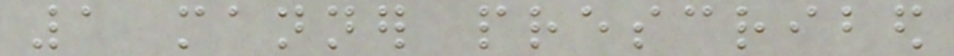1 manner prescribed
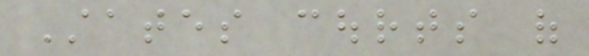States courts of
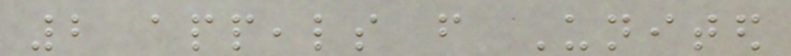2 appeals from United
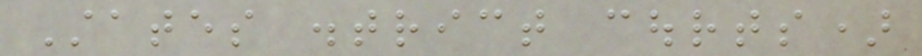States district courts)
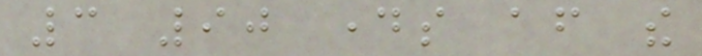3 90 days after the
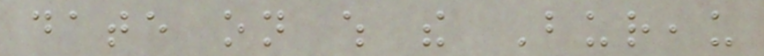date on which the Bureau
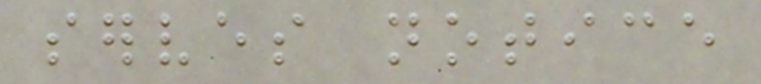serves notice
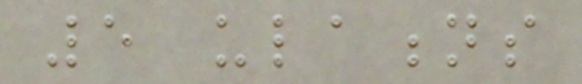5 ulations
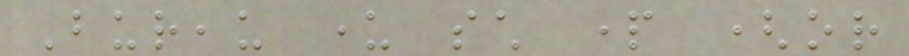Bureau under such part (or
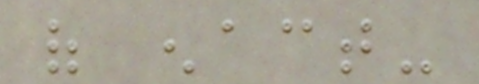of enact-
